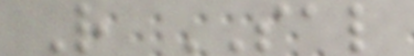R SAL
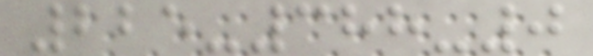225-388-0
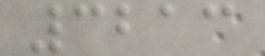3213
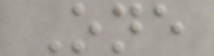One
